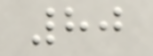80
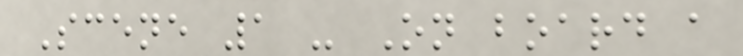Scene 1 - On board a
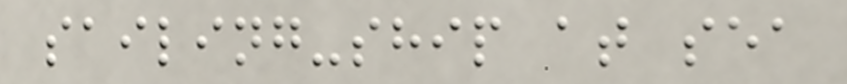sailing-ship at sea
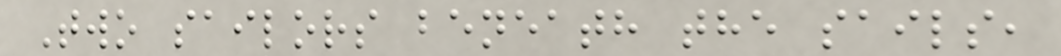Two sailors beneath the sails,
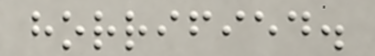horrified.
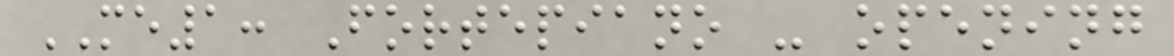ME1: Fortepiano - opening
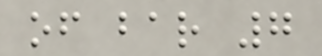of bar 7
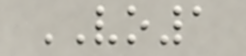VO1
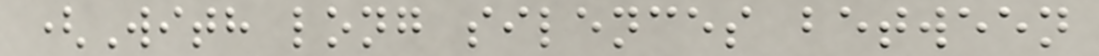(With long silences between
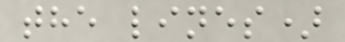the lines)
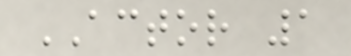ACTOR 1
